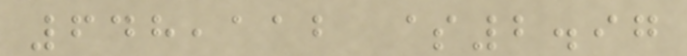648,112 $2.97
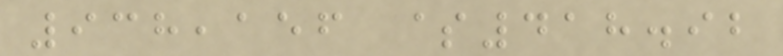938,156 $418.92
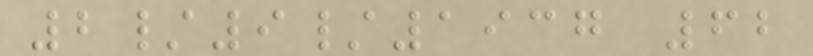2/9/1937 62
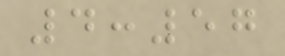4:57
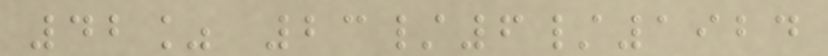42% 23/6/1924
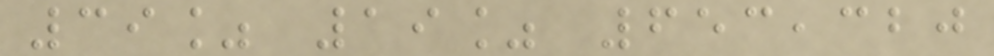39% 19% 653,320
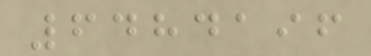6484196
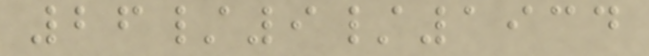26/9/1934
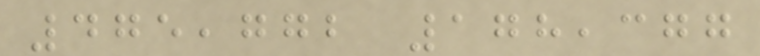475,772 178,377
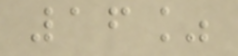16%
